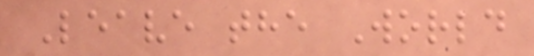Leave the World
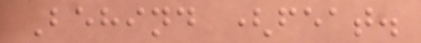Behind (feat.
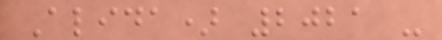Alida) 2021 -
